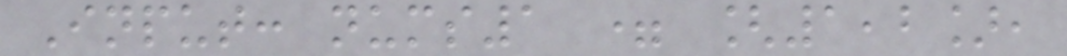Input: nums1 = [1,2],
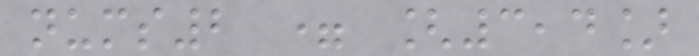nums2 = [3,4]
